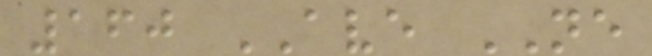160 AVE NE
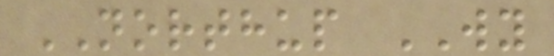NORTHUP WY
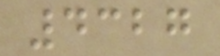4327
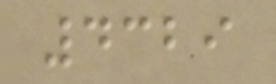4329
